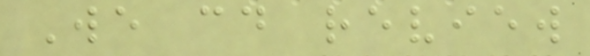We could review
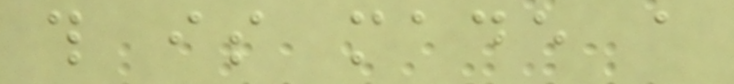this is made a
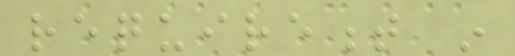requirement in
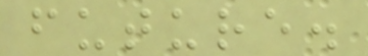future.
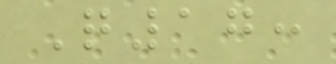Q17:
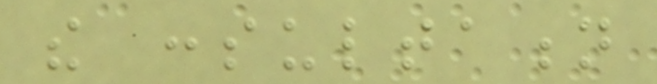the consultation
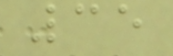35
